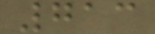713
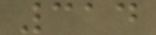314
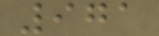971
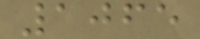1065
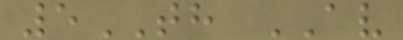5TH AV
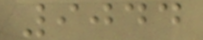9044
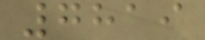7819
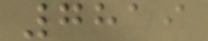7819
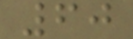60
